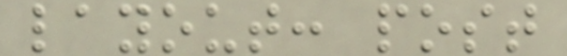layout: post
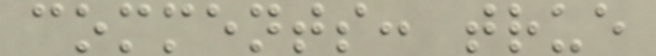comments: true
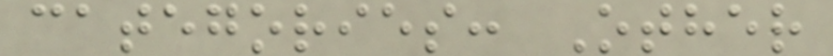categories: Other
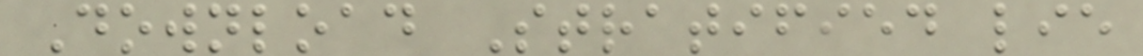Download Stratified lie
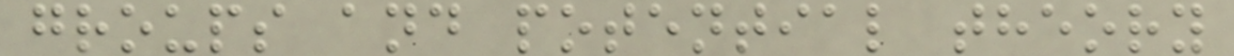groups and potential theory
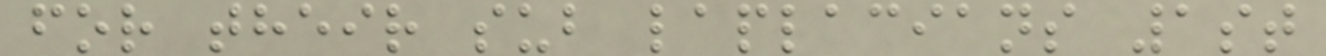for their sub laplacians 1st
